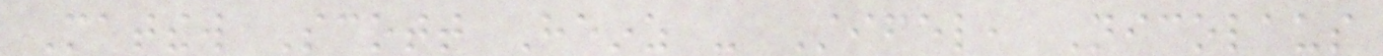Matthew Scott Heinz - Stifel, Nicolaus
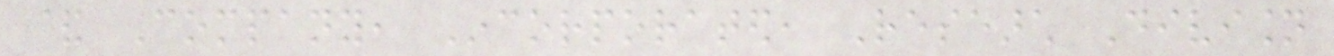& Company, Incorporated, Research Division
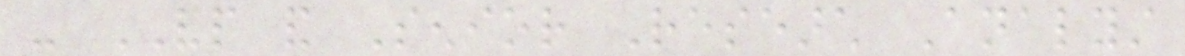- VP and Senior Research Analyst
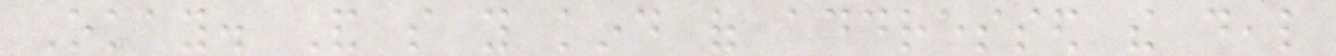Okay. And so you kind of addressed the deal
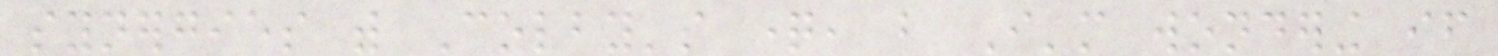synergies with Colby's question, but I'm wondering if
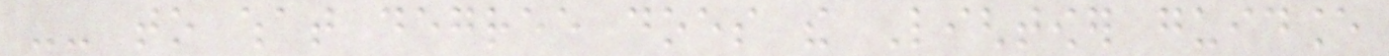-- to what degree does the Lightower guidance
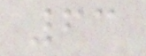63
